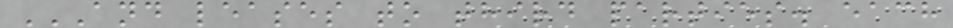AND LEASES TO THIRD PARTIES. EACH
